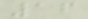16
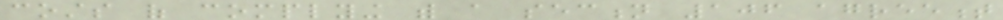costs of complying with a section 106 agreement
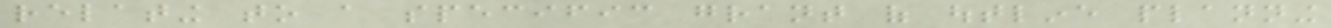relating to a specific grant of outline planning
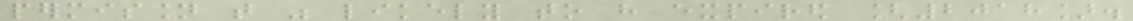permission that was likely to have expired [2018].
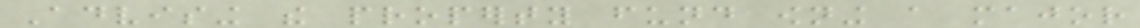Advising the property fund owning a major
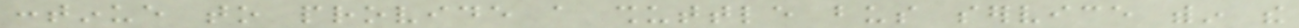continue to provide a shuttle bus service within the
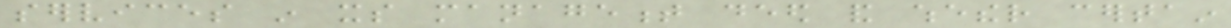services in its management deed and whether certain
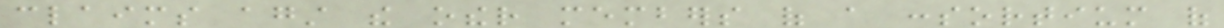claims against the other members of a consortium of
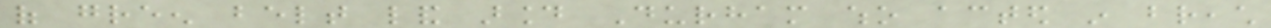of green belt land around Durham who acted in breach
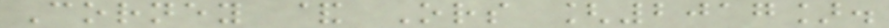Corney & Ors [2017].
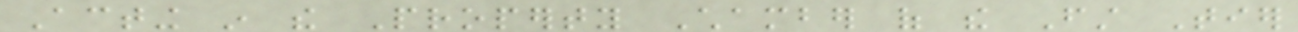Acting in the Property Chamber of the First Tier
